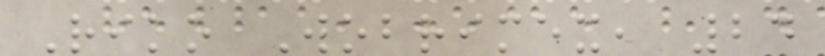Riko Wobrimex, 24
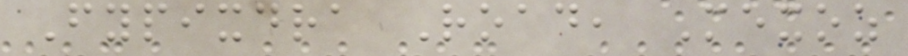Fypixdra Road, Mexoz
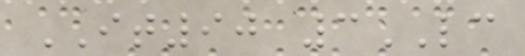IT90 3LC
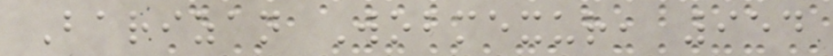Barizan Wobmexur, 954
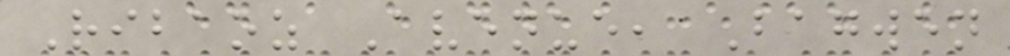Ribaoz Avenue, Bagwen
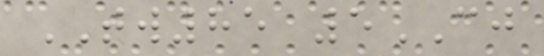TW85 5CJ
